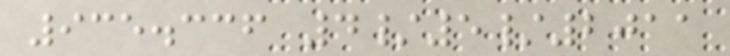935.336 4/5/2011
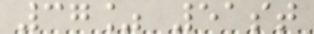37% 51st
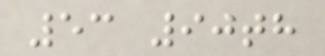53 90th
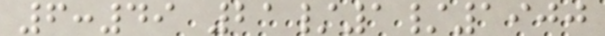6:49 21/1/1900
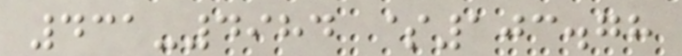431-4984 $103.78
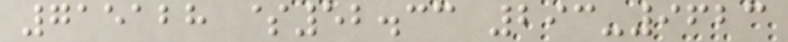715128 $52.33 293-9623
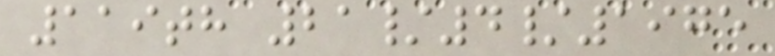119th 21/4/1975
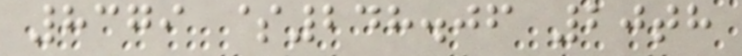8379 $248.06 20th
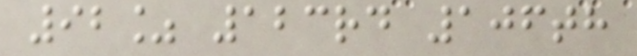92% 123rd 106th
